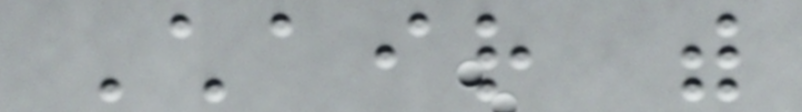Chair with
